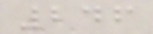246
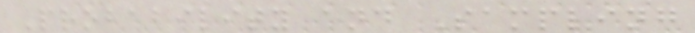Probability and Sampling
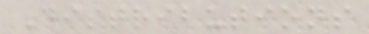Distributions
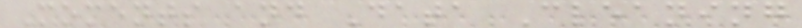Moments and Data Cleaning
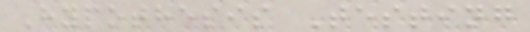Hypothesis Testing
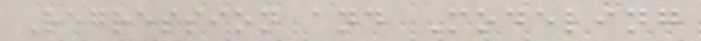Regression and Modeling
